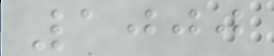1000
